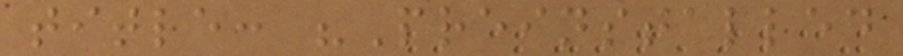title: "Preinstalled
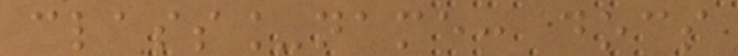class_name: docs
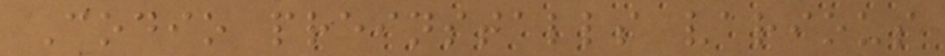Codio preinstalls various
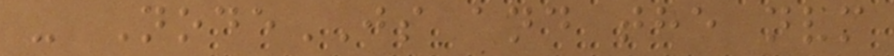- NodeJS and the nvm
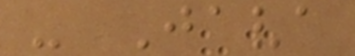- Java
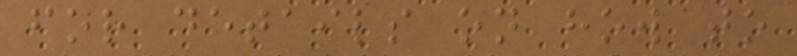for details on how to
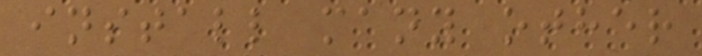install many other
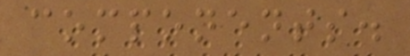components.
